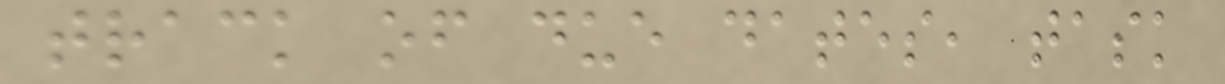track of due dates, task
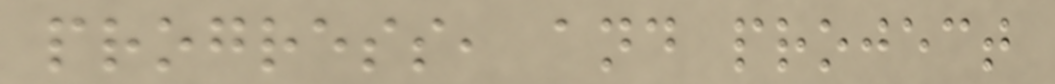progress, and project
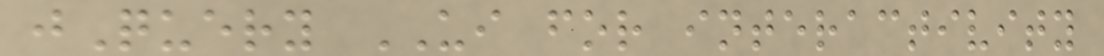jQuery UI for interactivity
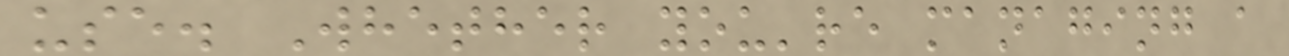use. Whether you're managing a
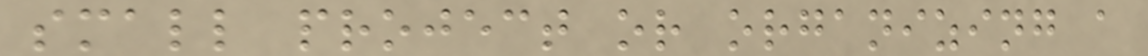small project or organizing a
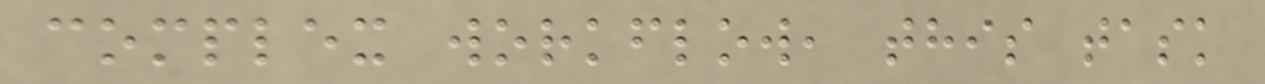complex workflow, this task
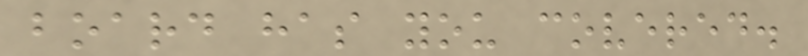board has you covered.
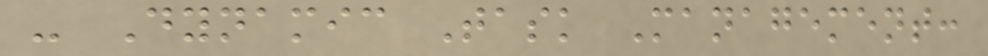- Dynamic Task Management:
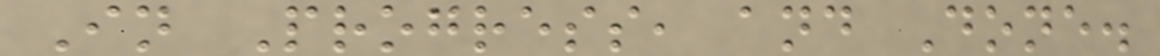In Progress, and Done.
